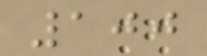100
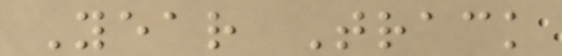Year Track
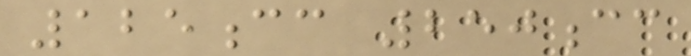125cc 250cc
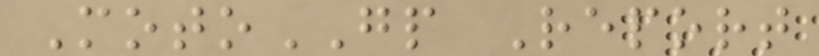MotoGP Report
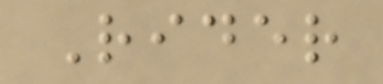Rider
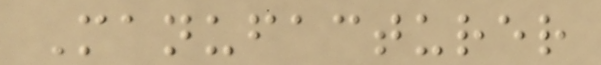Manufacturer
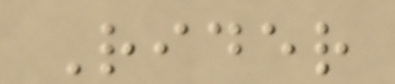Rider
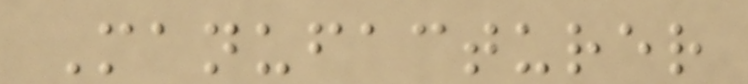Manufacturer
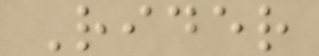Rider
